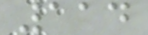114
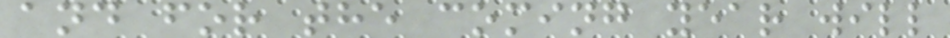and for the coming year will
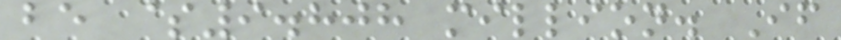be $9.808 million. If
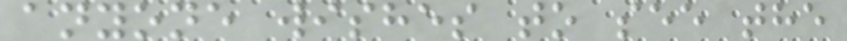anyone wishes to see the
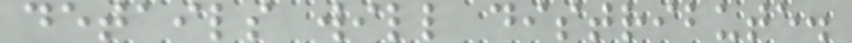details will distribute.
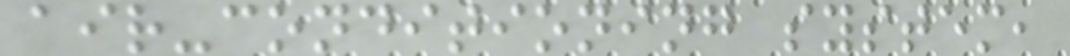air-conditioning system,
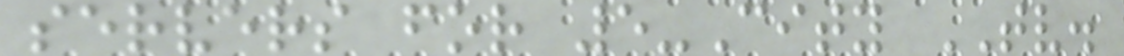servers for 5-City TV.
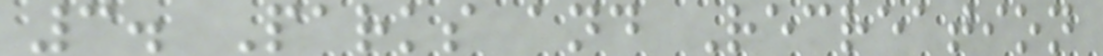3. Parks and Recreation
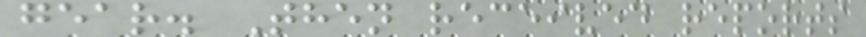gear. Then received reports
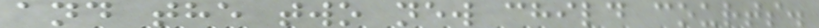and the two new child courts.
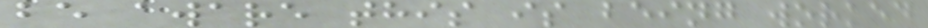be aware this is being worked
